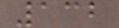132
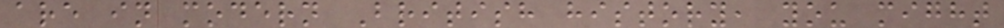are in modern British history, you might
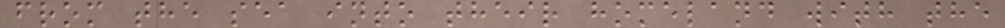from the sea into their homeland with the
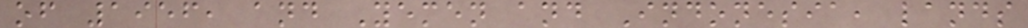of 1956, and Yemen and Indonesia, lands
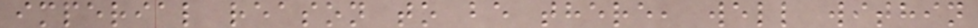imperial reason to be there, well within
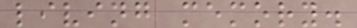living memory.
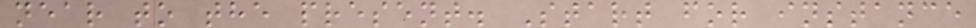near to the present. Start for instance
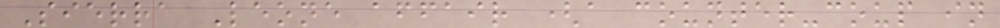Sierra Leone affair (a counter-coup in
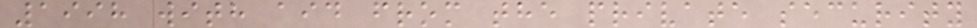1998 with aid from the private security
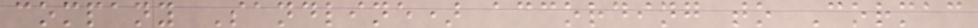company Sandline) according to Cormac
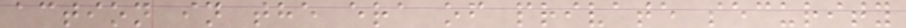action in the era of private security
